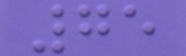75
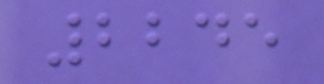2245
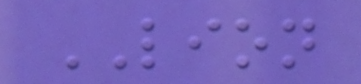LION
